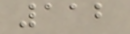112
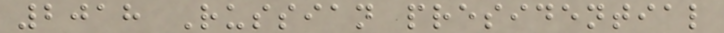2018 Russian presidential
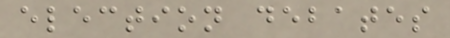election debates
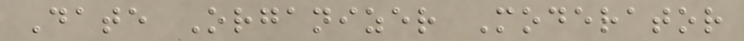Date Organizer Moderator
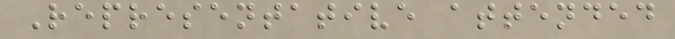Representative attended
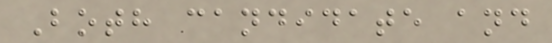Both candidate and
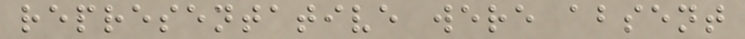representative were absent
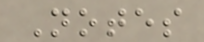Notes
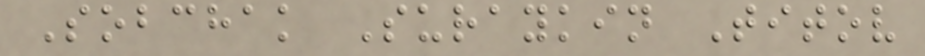Sobchak Suraykin Titov
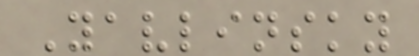Yavlinsky
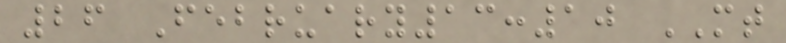26 February13:10 MT
